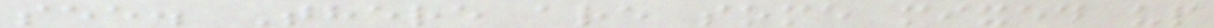see. There are some mixed up
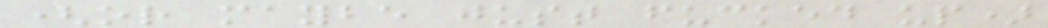(or maybe just fucked up)
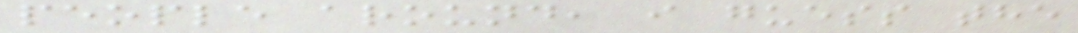people around, i guess the
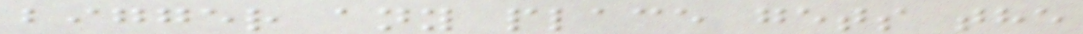bigger any place gets the
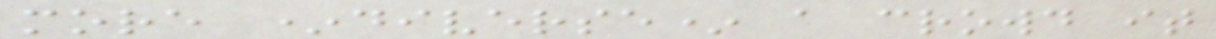more *diverse* a crowd it
